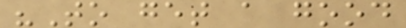"To get a good
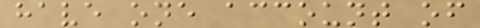have one account of
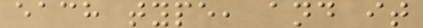each type, and it
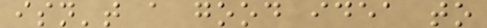isn't a good idea to
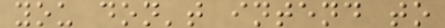you don't intend to
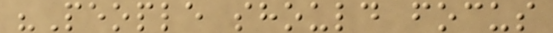"People should focus
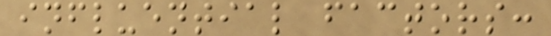influential factors:
